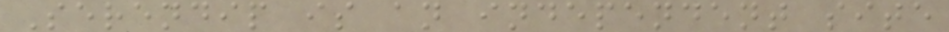Serendip is an independent site
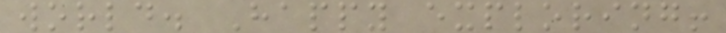world. Happy exploring!
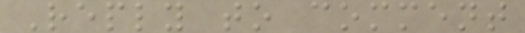Reply to comment
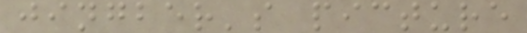jingber's picture
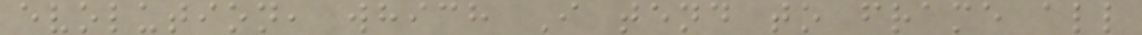evolution, which I tend to frame all
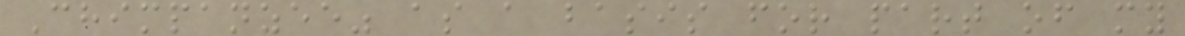Chimpanzee" as a basis for part of my
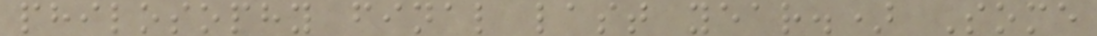philosophy final last year.) Some
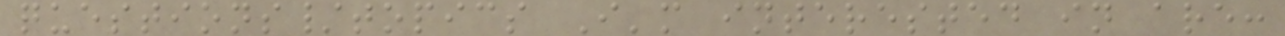questions/topics I'm interested in are:
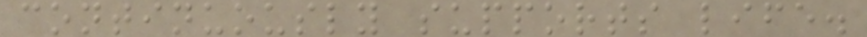continuously supports life.
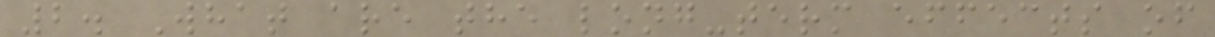2. What are the long-term effects of
